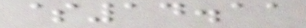$14.11
